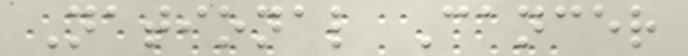National Cancer
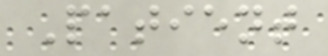Patient
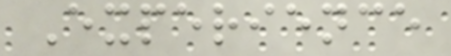Experience
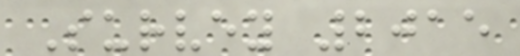Survey 2015
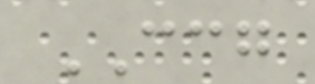CCG
